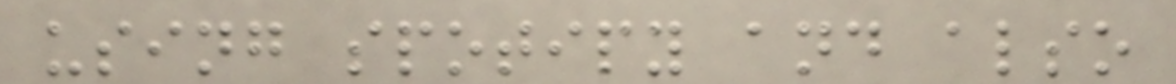using spotipy and also
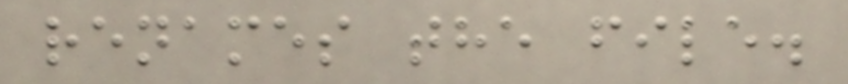renames the file.
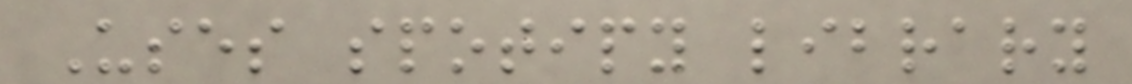Uses spotipy library
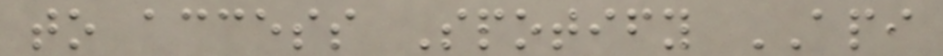to access Spotify API
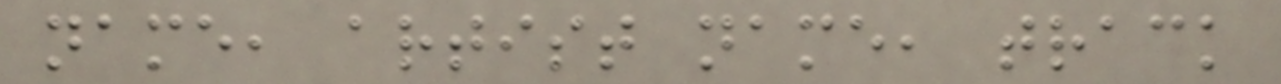name, artist name, track
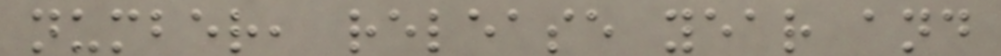number, release year and
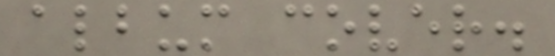album cover.
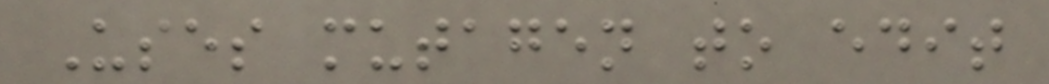Uses mutagen to edit
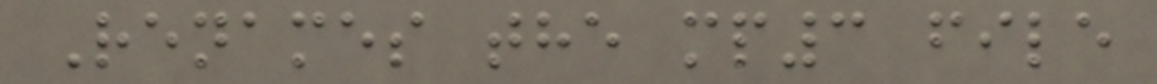Renames the mp3 file
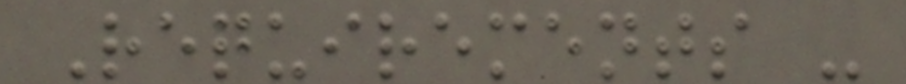Requirements -
